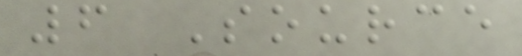6 Source
